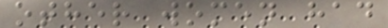other women had
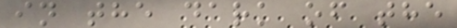in the dark of the
